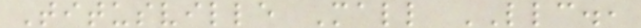Titusville Mall LLC.,
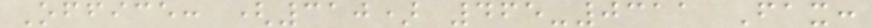Office: (310) 465-0311 Fax:
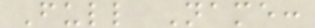Full Name:
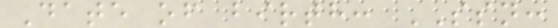Date of birth: SSN:
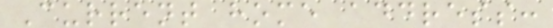Current home address:
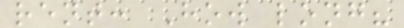rent: How long?
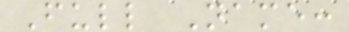Full Name:
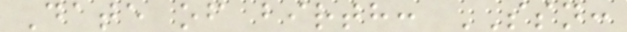Date of birth: SSN:
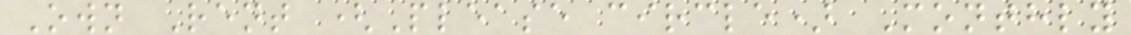Own Rent (Please circle) Monthly
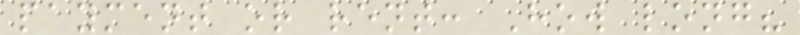payment or rent: How long?
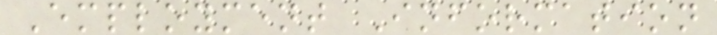Employment Information
